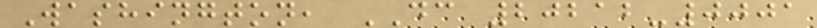Washington, DC 20212-0001
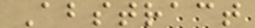Abstract
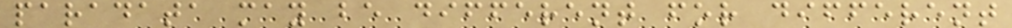paradata may be different for different
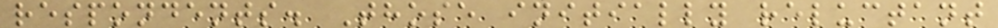respondents. Those initially reluctant
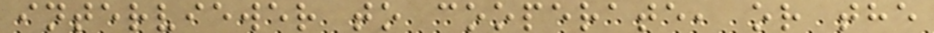interviewer to cooperate, or the
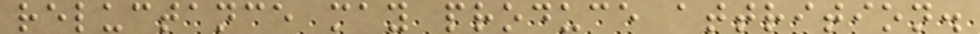reluctance may produce attrition.
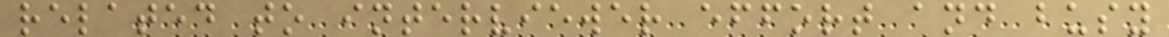related to interviewer effort and busy
